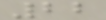22
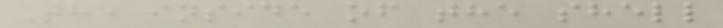The inside of the shell
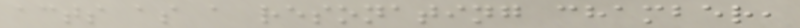acts as a resonating chamber,
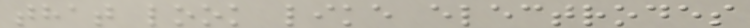that look like electrodes
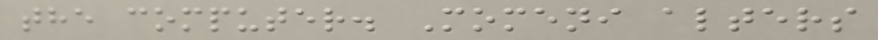the computer. Momeni alters
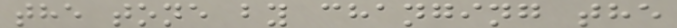the tone by changing the
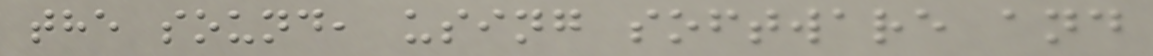the sound, using software and
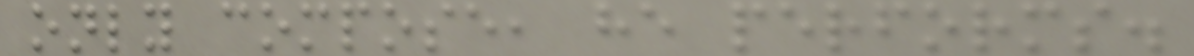only compose, he performs.
